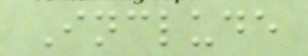Include
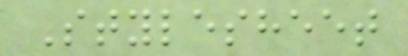Stylesheet
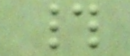#
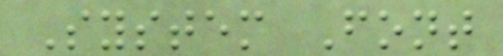System Font
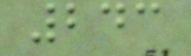243
